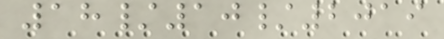18/10/2019
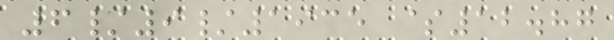6/9/1935 $12.87
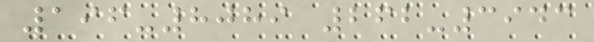196-8089 262-3943
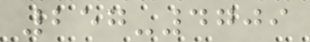257-4709
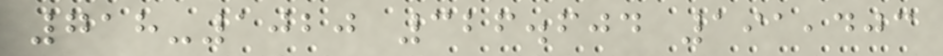718-1020 326.604 191,403
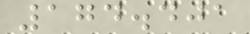174.401
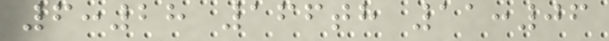6:28 166th 11:06
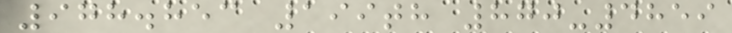978.853 199th 870-4859
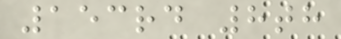153rd 8th
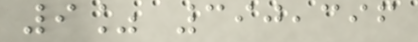9% 390,396
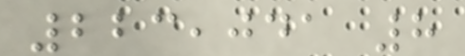223,041 8
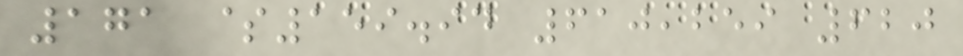171 $159.94 610,259 620
